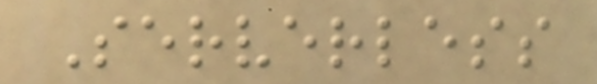Serverless
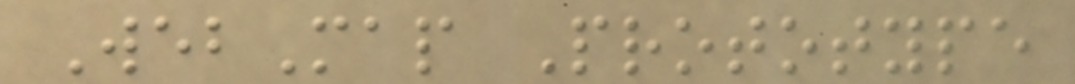WebMap Prototype
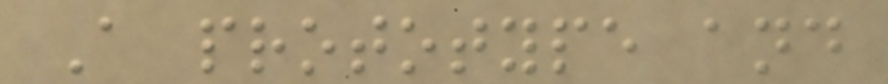A prototype and
